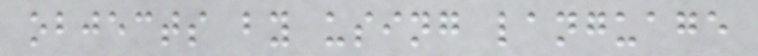objects by using language
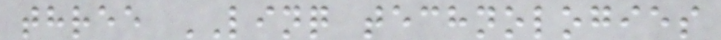three LINQ technologies
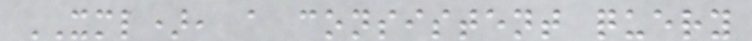XML), a consistent query
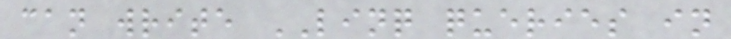can write LINQ queries in
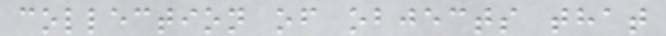collection of objects that
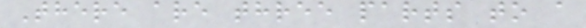There are three parts to a
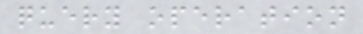query operation
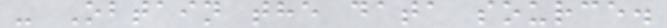- Obtain the data source.
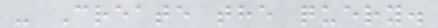- Create the query.
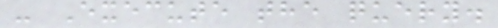- Execute the query.
